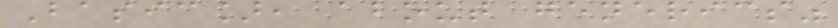Basic], about generics"
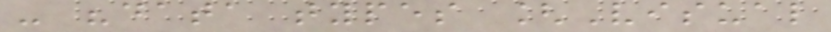- "data types [Visual
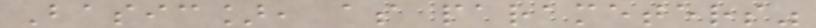Basic], as parameters"
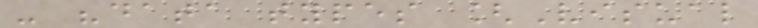- "data types [Visual
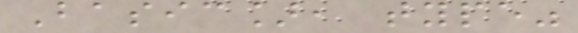Basic], type"
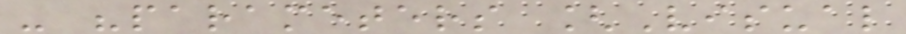- "parameters [Visual
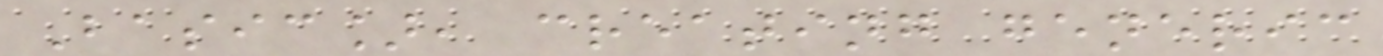Basic], creating generic
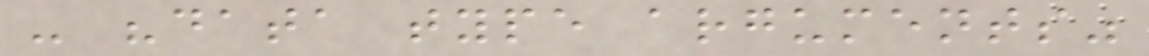- "data type arguments"
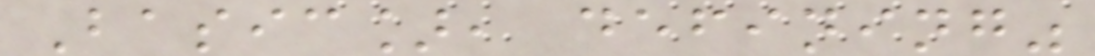Basic], defining"
